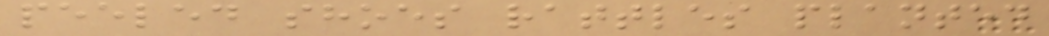peeled shoes rattles planted
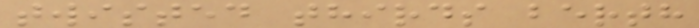twisted thirds berth
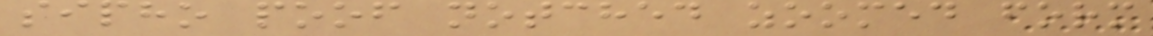sipho poof notched zoomed form
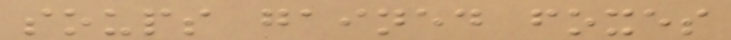soups gained foxes
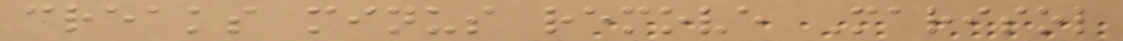creaks minus remove Marisol
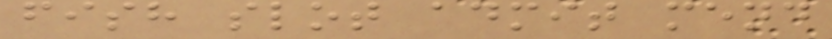fish slot admit mend
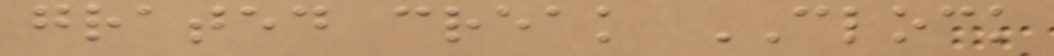grated creak CLOCK
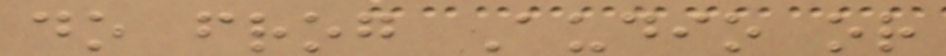do frog Audio or
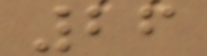26
